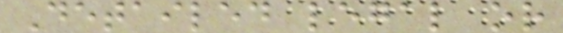Detailed legal or
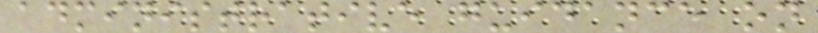administrative guidance on
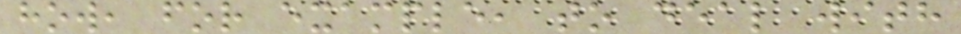how, for example, to deal with
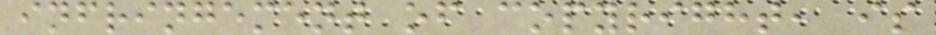infringement of copyright, is
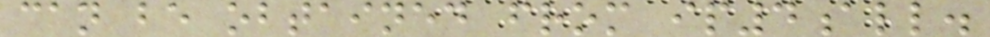can be obtained from ip4all.
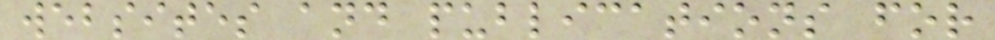websites and publications for
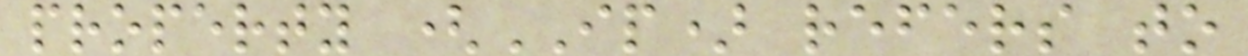property (IP) refers to
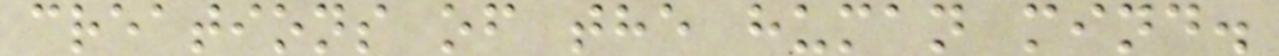creations of the human mind.
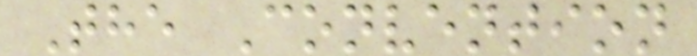The Convention
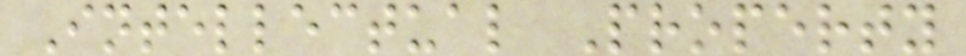Intellectual Property
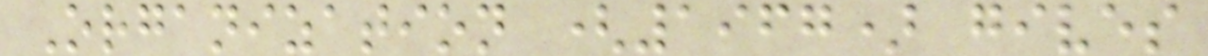Organization (1967) gives
